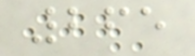265
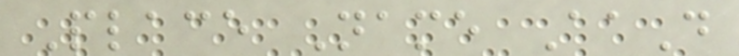Place Name AaD
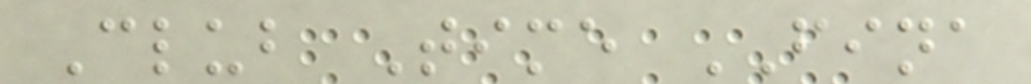Club Time FINA
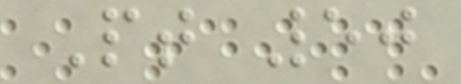Pt 50
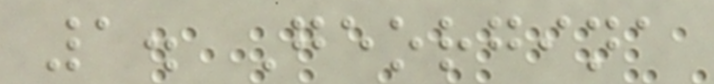1. Georgina
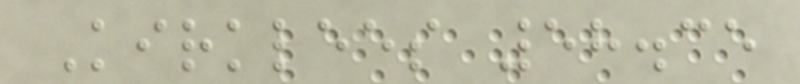Kirklees 58.35
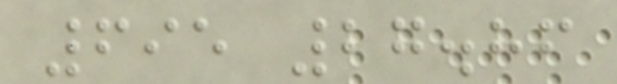695 27.86
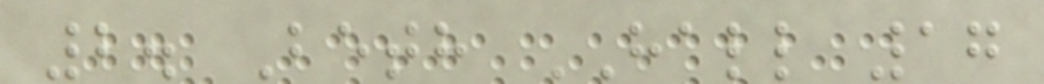2. Beth HALL 17
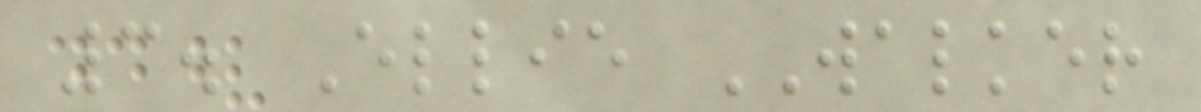3. Ellie WALKER
